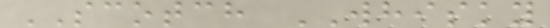SCOTCH WHISKY
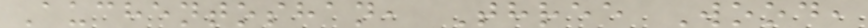Auchentoshan, Three Wood,
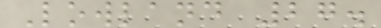Lowland 27.
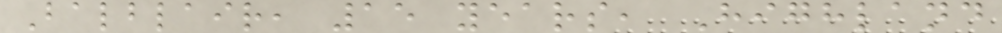Balblair, 15 years, Highland
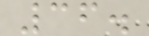36.
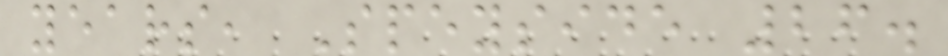years, Speyside 26.
